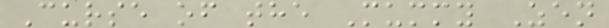Curse of the Mummy Zen
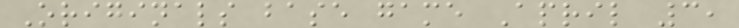Originals base game April 3,
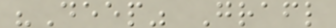"Deep" Grafl
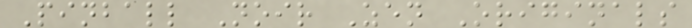Pinball Noir Zen Originals
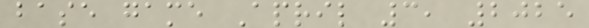base game April 3, 2025
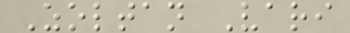Zoltan Vari
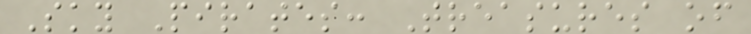Sky Pirates: Treasures of
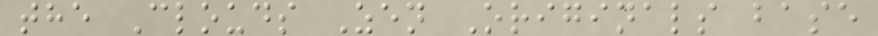the Clouds Zen Originals base
